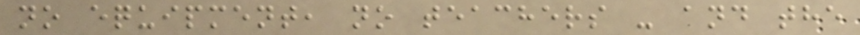no equipment, no teachers - and the
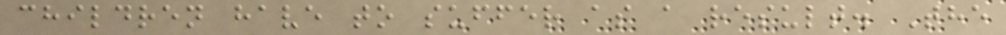children have to suffer as a result. The
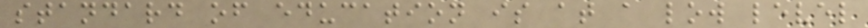standard of education is at a low level
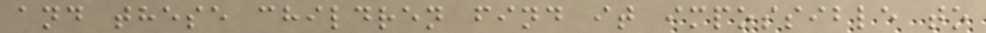and these children find it impossible to
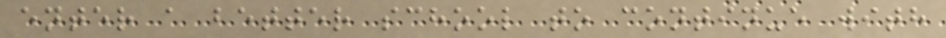enter a better school to continue with
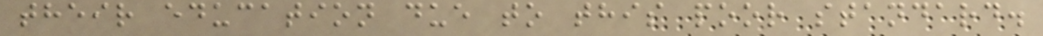their education due to this poor standard.
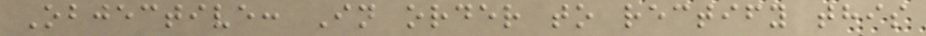Objective: In order to rectify this
